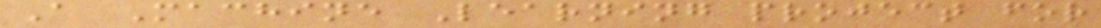A Machine Learning project for
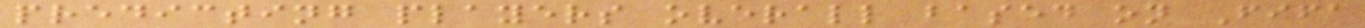predicting players overall based on Fifa
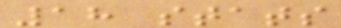18 stats
